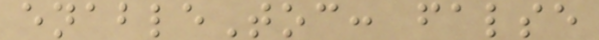enableToc: false
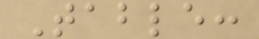Table:
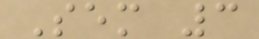Sem 3
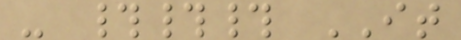- ### IT
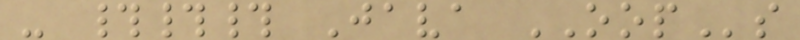- ### Java OOPs
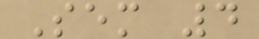Sem 4
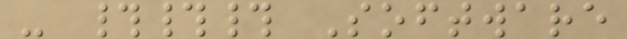- ### Software
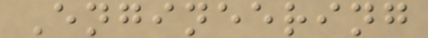Engineering
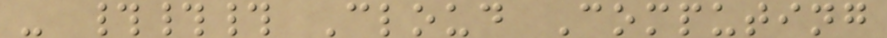- ### Cloud Computing
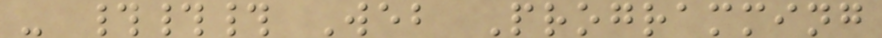- ### Web Programming
